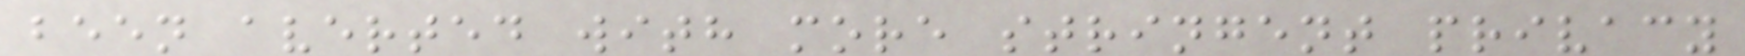been averted with more stringent privacy
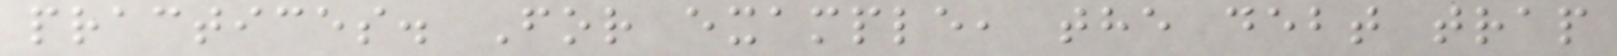practices. For example, the debt trap
